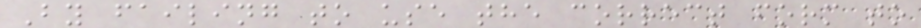By failing to use the correct form to
